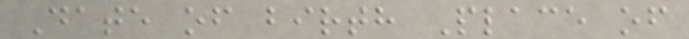Date of birth Place of
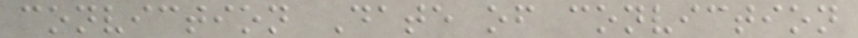conviction Date of conviction
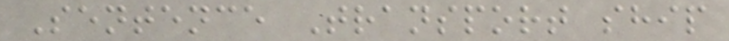Sentence Transport ship
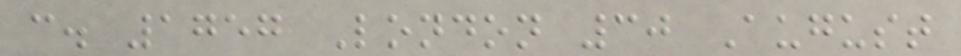c. 1757 London 30 August
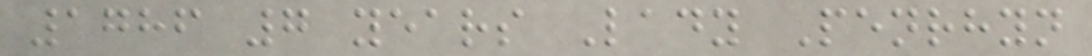1786 7 years Lady Penrhyn
